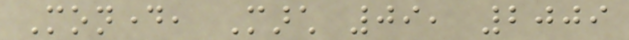Monday, March 09, 2009
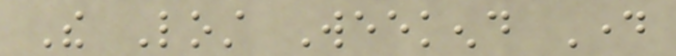The Lost Weekend Day
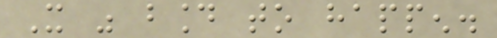It was bound to happen.
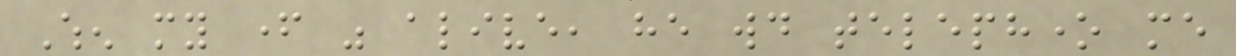When my father was alive, he would telephone me
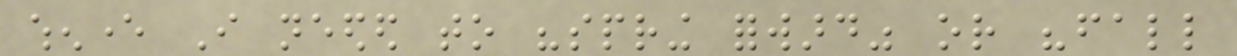whenever I needed to "spring forward" or "fall
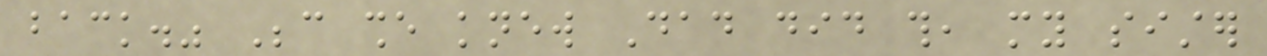back." Because she knew Dad did this, my sister
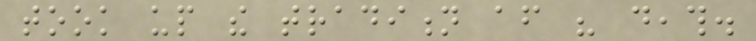took up the tradition after his death.
